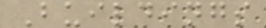Buildings
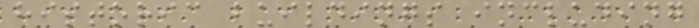historic buildings including
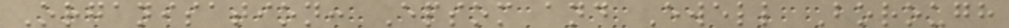Organisation: Epsom and Ewell Borough
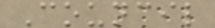Council
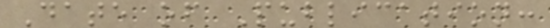Date of Publication:
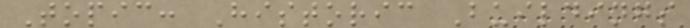Topic: Historic Buildings
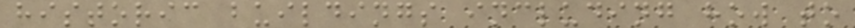historic buildings including how to
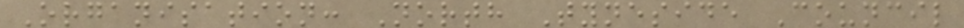Organisation: North Tyneside Council
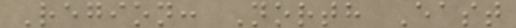Region: North East
